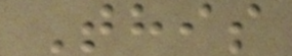This
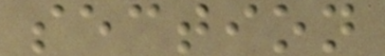section
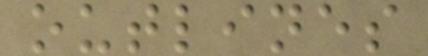outlines
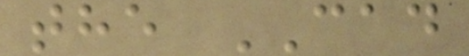the CAD
